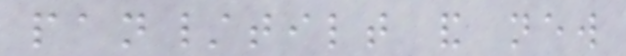pan/tilt and new
